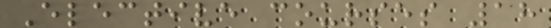Elective courses 18
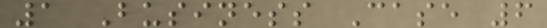1 Business Case 6
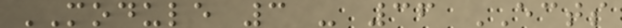MODULE 3 - 36 ECTS
